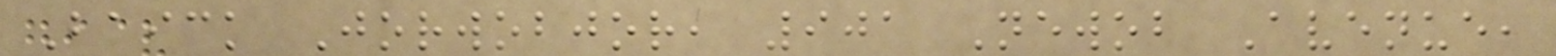Baick Jorwobjor, 901 Newob Avenue,
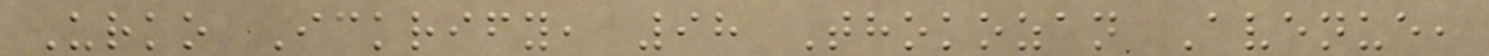Urko Ickrify, 98 Thokozan Avenue,
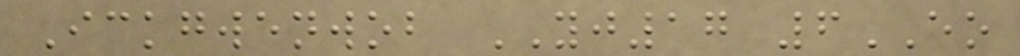Ickgwenwob YJ17 6EO
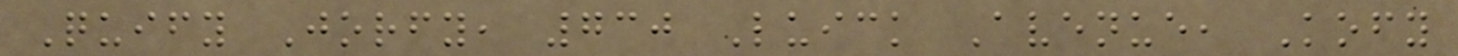Quify Jorfy, 730 Luick Avenue, Kofy
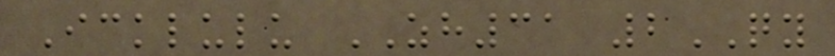Icklulu ZH31 2QY
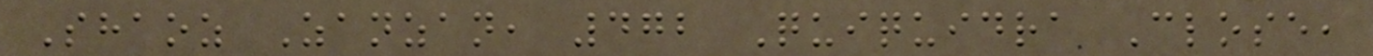Shaoz Zanzan, 472 Quiquidra Close,
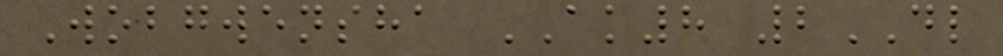Wobgwensha AK8 2DL
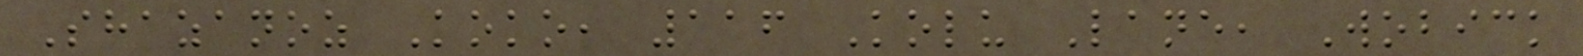Shazanoz Koko, 116 Kolu Lane, Wobick
